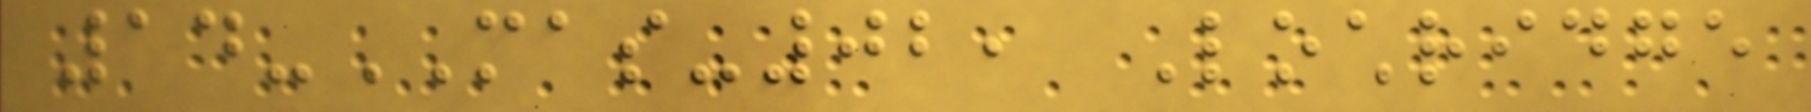14-MAS-02, Lochridge
